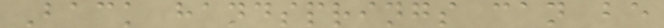Back handsprings can be
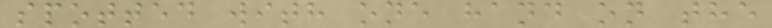spotted with one hand on the
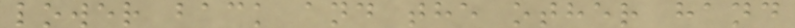lower back and the other hand
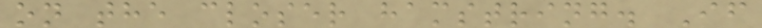on the closer hamstring. If
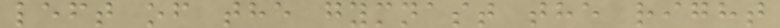left of the gymnast the right
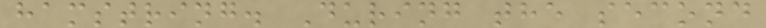hamstring. During the second
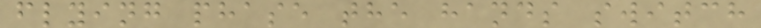flying phase the hands switch
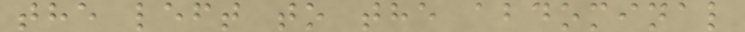the left to the abdominal
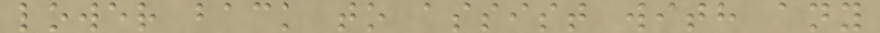lower back to assist with any
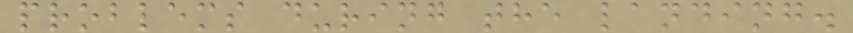problems during the landing.
